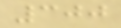300
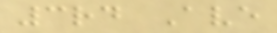3rd Ave
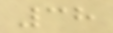38
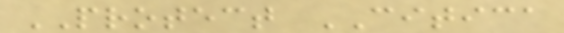PROTECT CITICA
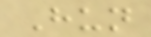Hun
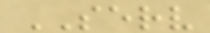SERV
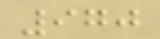970
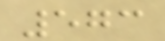573
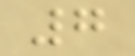7
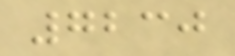7230
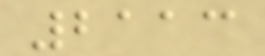2113
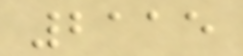2115
